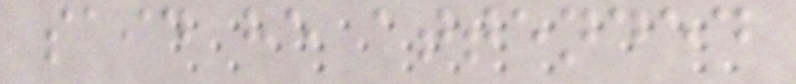said he attended
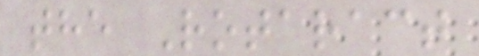the Rotaract
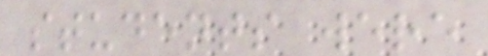students were
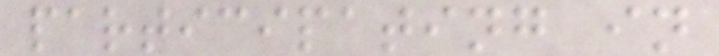participating in
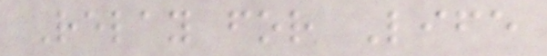Relay for Life
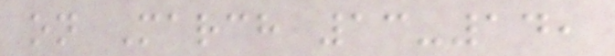on March 13-14,
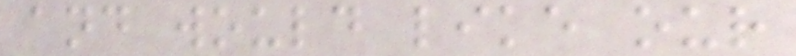and would like our
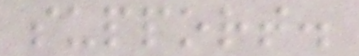support.
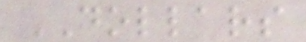DOLLARS
